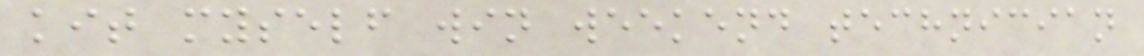kit myself win weekend technician
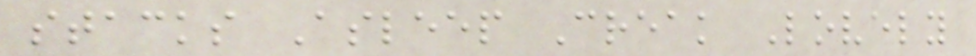stacks Asleep Creak Lovely
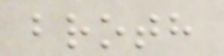broth
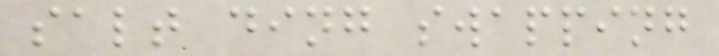salt ding swapping
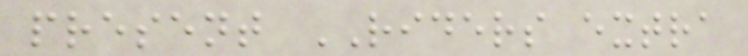present RIDERS extra
